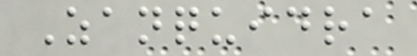Zanquidra
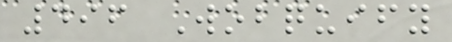496 Wobquify
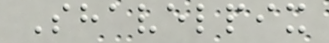Shavelpix
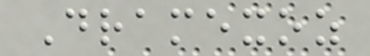Dramexoz
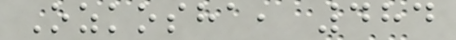Ozkosha, 484
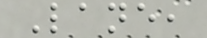Lane,
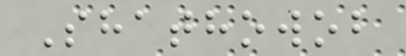Shathowob
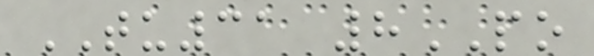TU31 8PO
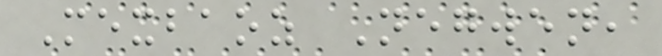Mexbaoz Negwen,
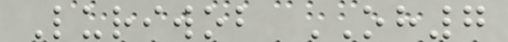Luriwob OH7
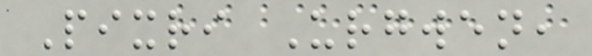Pixri Urgwen,
